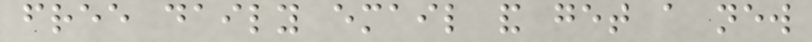free daily email and get a new
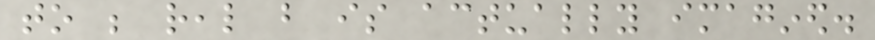to be real but is actually imagined.
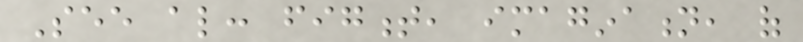See also: figment, imagination, of
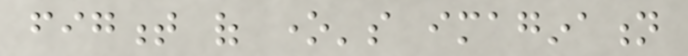figment of one's imagination
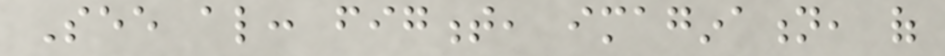See also: figment, imagination, of
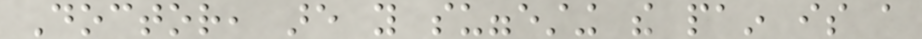Doctor, are you suggesting the pain is a
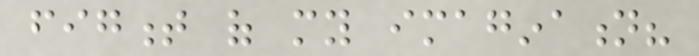figment of my imagination?
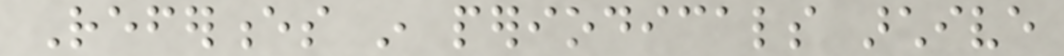References in periodicals archive
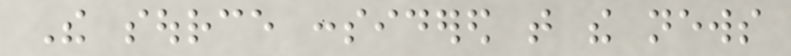The source considered that the news
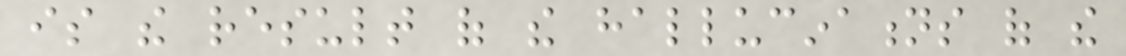is the result of the hallucinations of the
